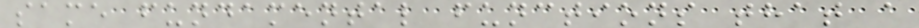same fundamental functions that a
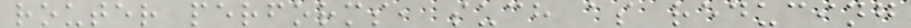router performs, such as reducing
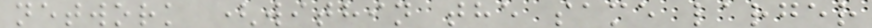network (within the same larger
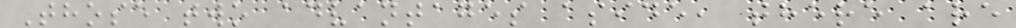Those two advantages aside, there are
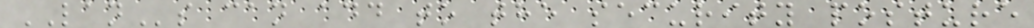LANs can add to the security posture
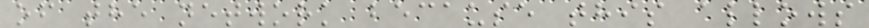of the network because this allows
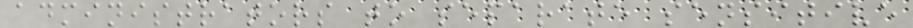administrators to separate sensitive
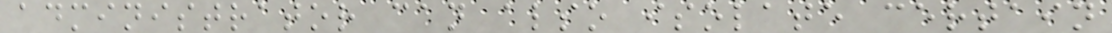administrator can also isolate certain
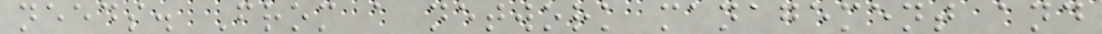needs. From a network management and
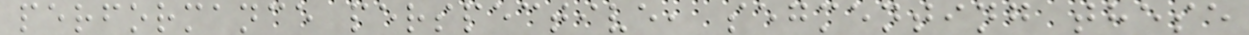performance perspective, segmenting these
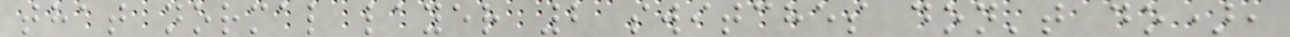that normal layer 2 switches don't do),
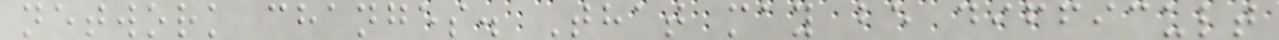network changes. That may be difficult
